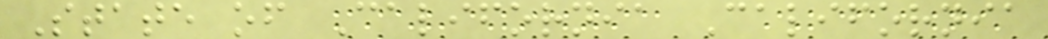State of California California
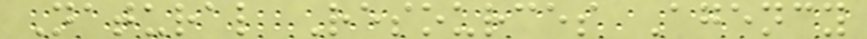Natural Resources Agency
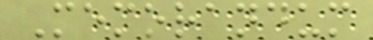Memorandum
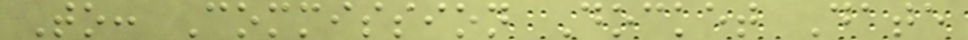To: Commission Docket Date
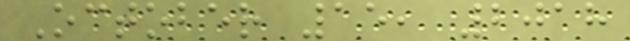October 15, 2018
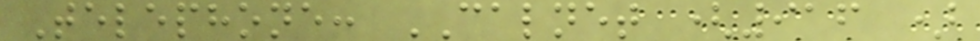Telephone: CALNET (916 )
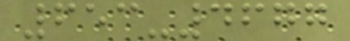653-4677
